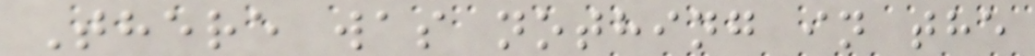There was nothing in the
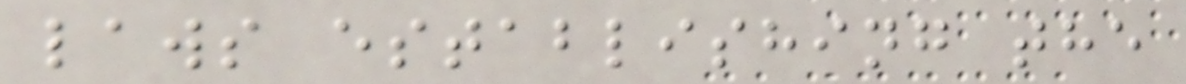laws establishing the
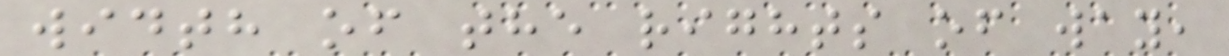width of the rights of way,
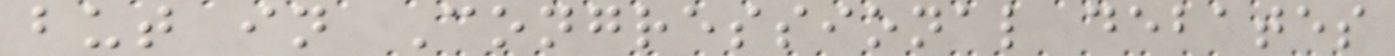but in Congressional debates
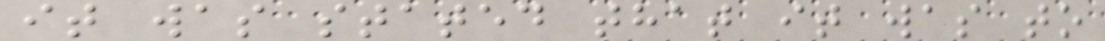it was stated that it was to
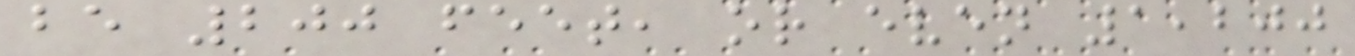be 200 feet, or even 1,200
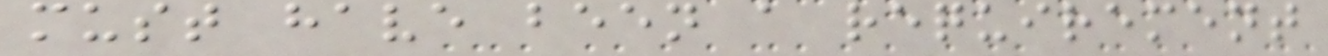must have been a requirement
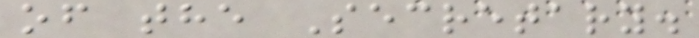of the Secretary.
